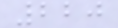220
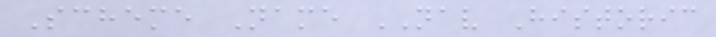Scheme Name NAV Historic
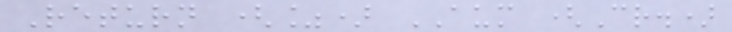Return (%) AUM (Cr.)
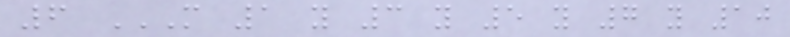6 M 1 Y 3 Y 5 Y 7 Y 10
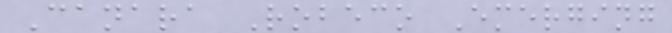Canara Robeco Emerging
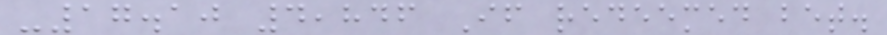-17.10 4,846 If redeemed bet.
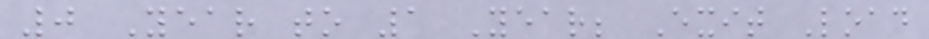0 Year to 1 Year; Exit Load
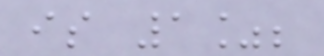is 1%;
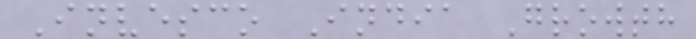Invesco India Growth
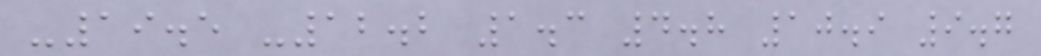-19.5 -12.2 1.3 4.8 10.9 9.7
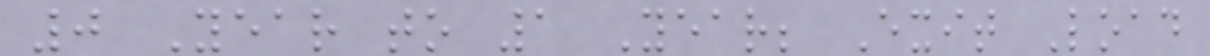0 Year to 1 Year; Exit Load
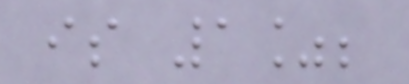is 1%;
